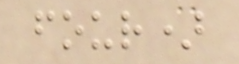four)
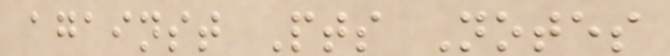against Pts Notes
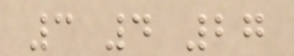3 4 27
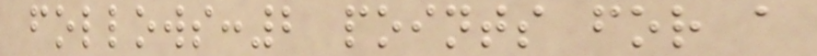follows:2 points for a
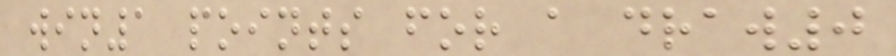win1 points for a draw0
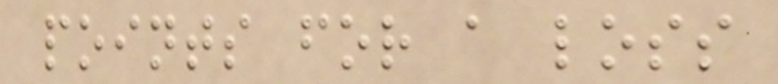points for a loss
